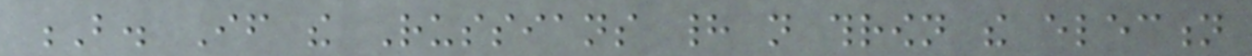B. If the Russians had not thrown the election
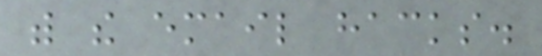with the email hacks.
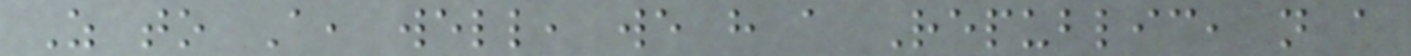As to A, well, we have a Republic, not a
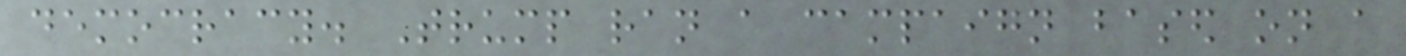democracy. Trump ran a campaign based on a
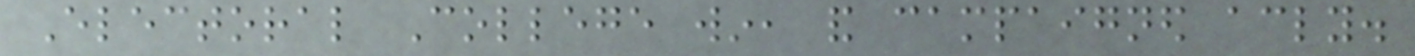Electoral College win, and campaigned accordingly.
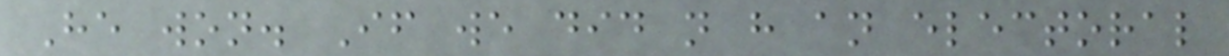He won. If we did not have an electoral
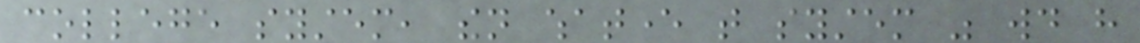college system, then whatever that system was would have
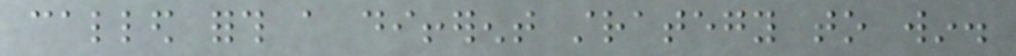called forth a different strategy to win.
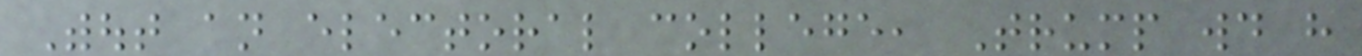Without an electoral college, Trump would have
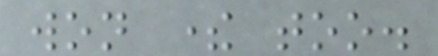won there too.
